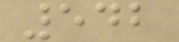542
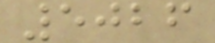5026
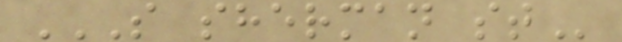S SHERMAN ST
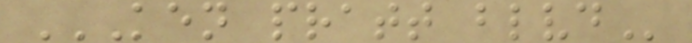KEN PRATT BLVD
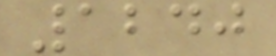1240
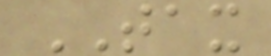TAX
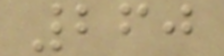260
